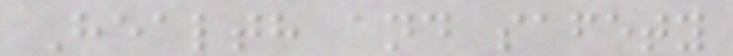Health and safety
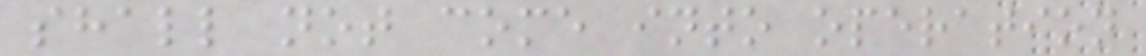shall not come into operation
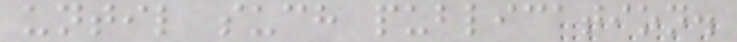until such publication.
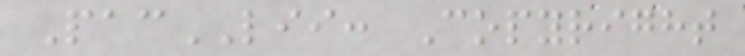PacLII: Copyright
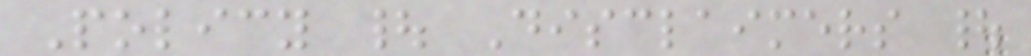Policy | Disclaimers |
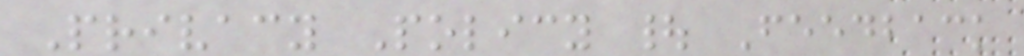Privacy Policy | Feedback
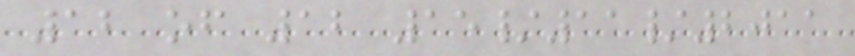12 of 12 15/11/2011
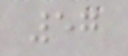57
